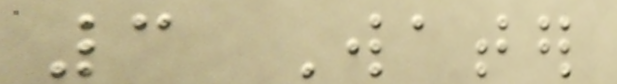3 Water
